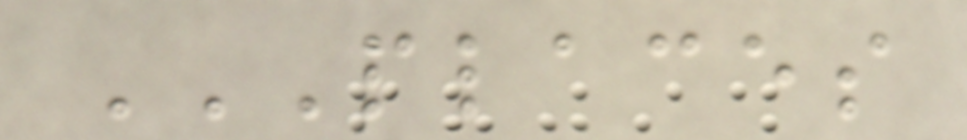PLACES
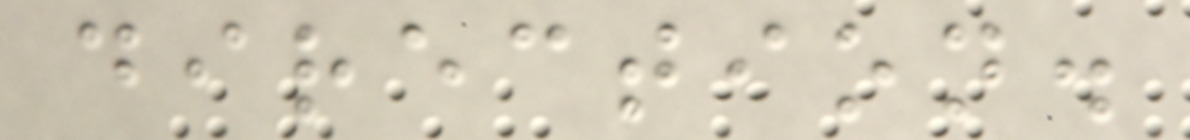direction.
